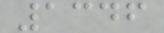1346
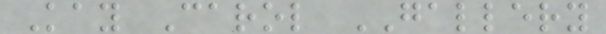Kay Carol GALLERY
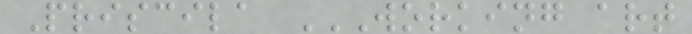Priscila WORKING ART
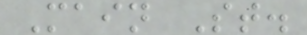Main St.
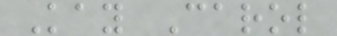Kay Carol
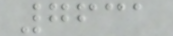7631
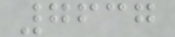7637
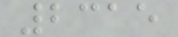2315
